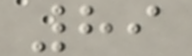89
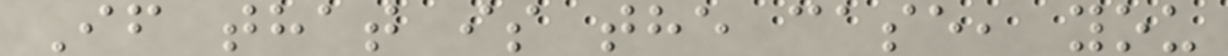If that is the case, you
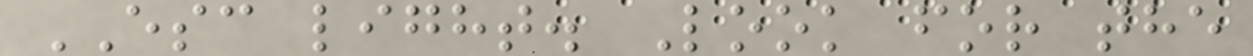ESC light. Look for the
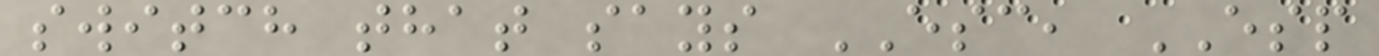switch that says ESC, ESP
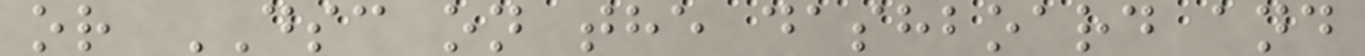or DSC on the dashboard and
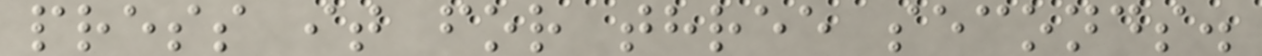press it for three seconds.
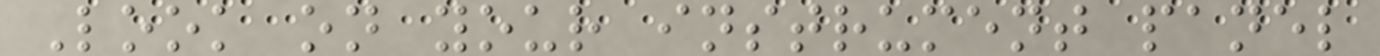Look on your instrument panel
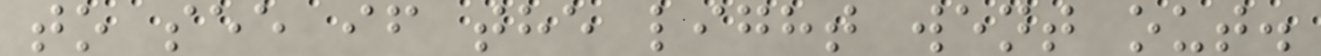to see if the light went out.
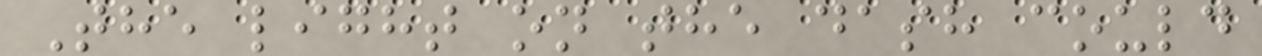The light on the dash could
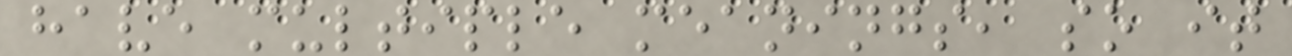have multiple meanings, so it
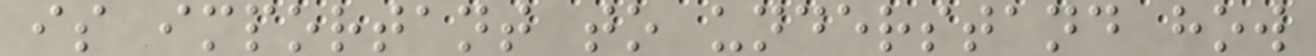is important to understand how
